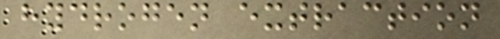hydrogen extraction
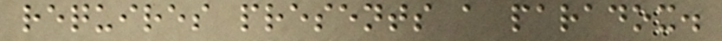requires presents a paradox.
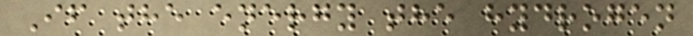If the energy the hydrogen
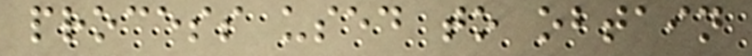process used to obtain
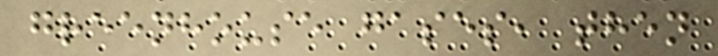greenhouse gases, then
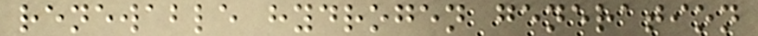renewable hydrogen generation
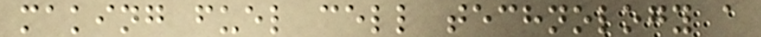making fuel cell technology a
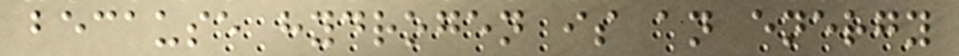because hydrogen is an energy
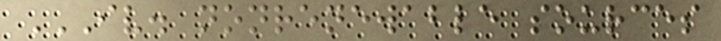IV. NONRENEWABLE SOURCES
